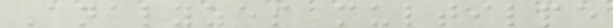Analyzes multilpe
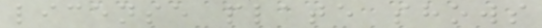license plate shows
